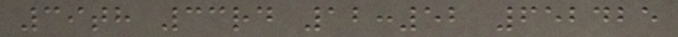39th 33rd 12:52 652425
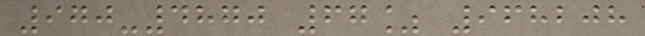970-4870 67% 968208
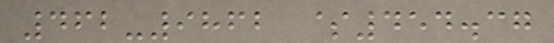462-9862 $454.37
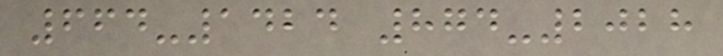664-1424 874-2028
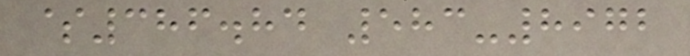$386.84 583-8972
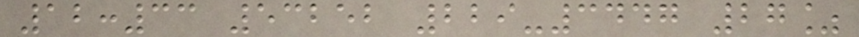12:33 53252 229-3447 27%
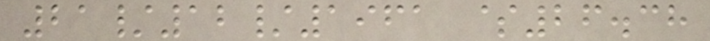21/12/1961 $26.38
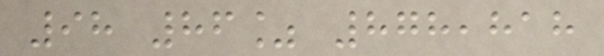98 86% 878,818
